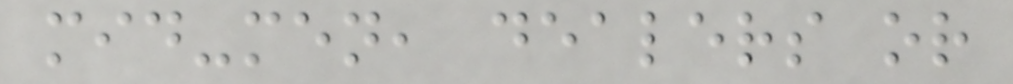mid-men, dealers or
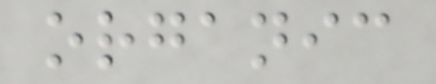organic
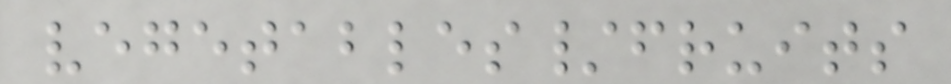vegetables/fruits
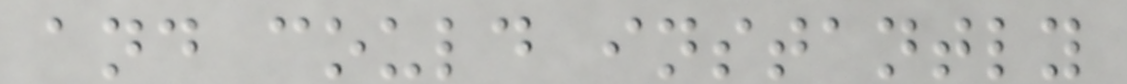and could instantly
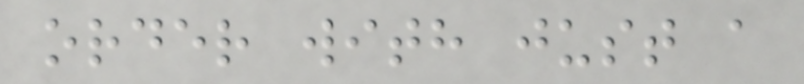order with just a
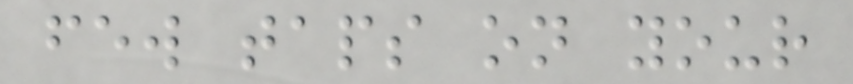few taps on your
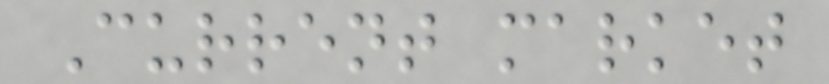Current market
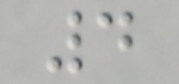4
